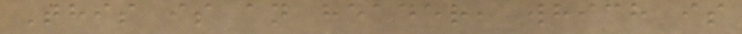This is an header, which is
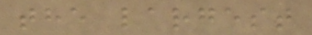the largest
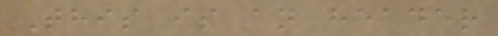This is an header
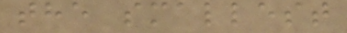the smallest
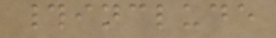#include
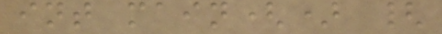int main() {
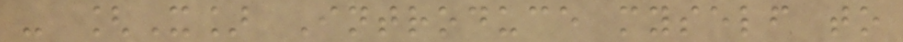- [X] Introduce myself to
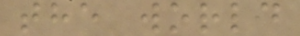the world
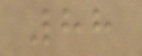88
